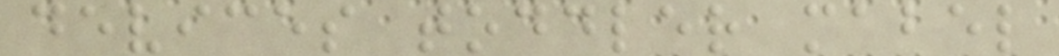devices toddler mabel
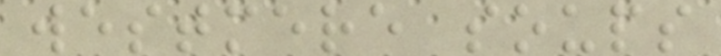westmere soups
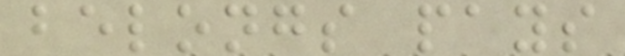belongs pays
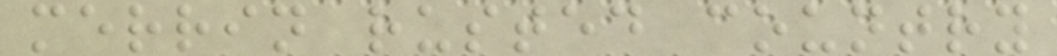merrin rusted country
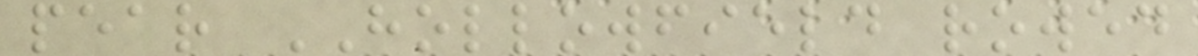pear HOLLOWFIELD rowed
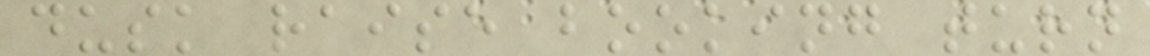dusk raise booking turn
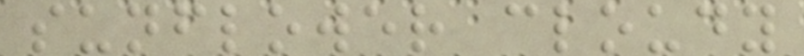sunflower cloudy
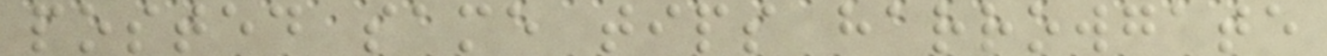posted same tips harrowgate
